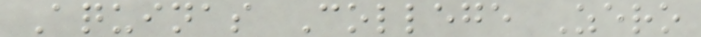Aquinas College Zero
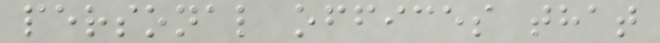personal offices that
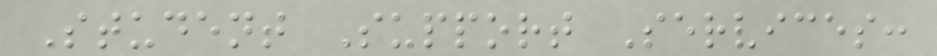Student Support Services:
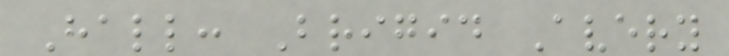Hall: Brigid Avery
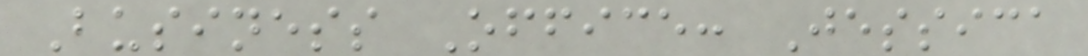Business Office: Jessica
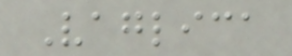Vaglica
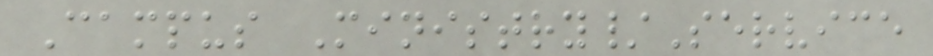Campus Ministry/Service
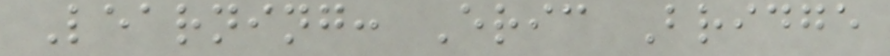Learning: Eric Bridge
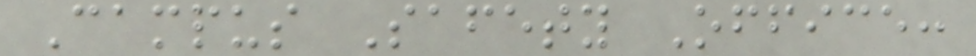Campus Safety Office:
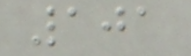101
